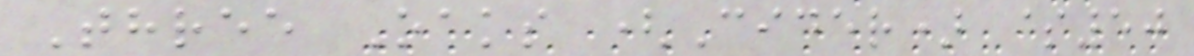Three Oaks (Cider) $50
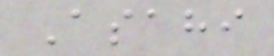Asahi
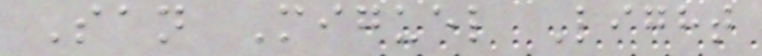San Miguel Light
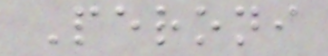Peroni
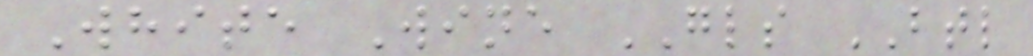White Wine GLS BTL
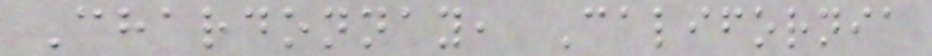Chardonnay, California
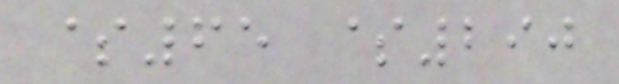$65 $290
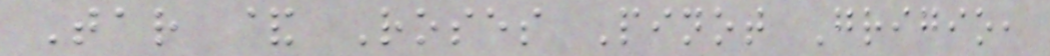Tar & Roses Pinot Grigio,
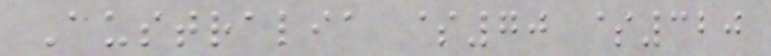Australia $70 $320
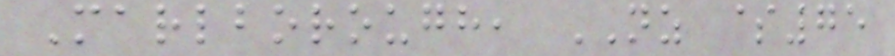Marlborough, NZ $75
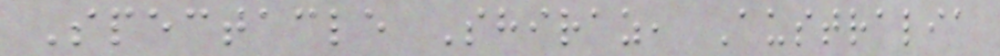Spectacle Shiraz, Australia
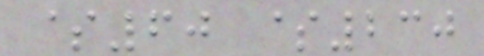$60 $230
